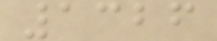1326
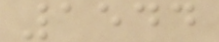1544
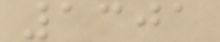1301
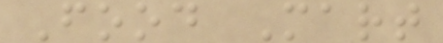Food Mart
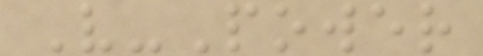V-Power
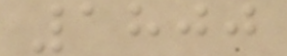1800
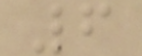6
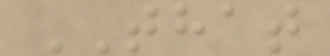THAT
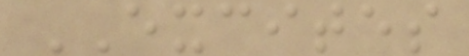EXCITES
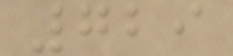729
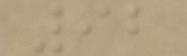92
